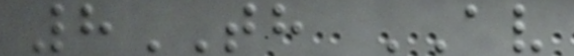8TH AV
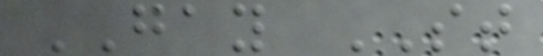GAY ST
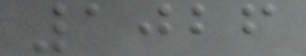1026
